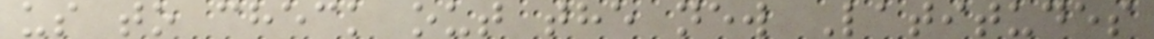us to check out the new Latitudes
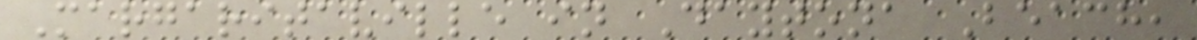Margaritaville in Daytona Beach,
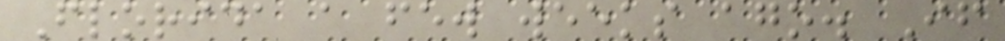Florida a few weeks ago. If
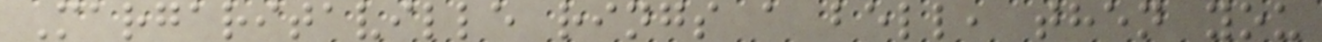Margaritaville rings a bell, then you
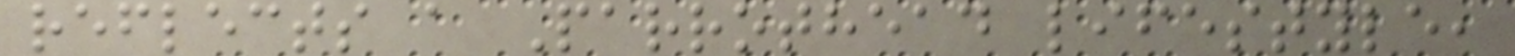reflects a Parrothead lifestyle,
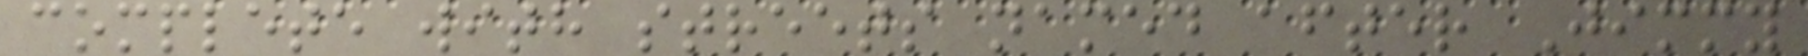complete with streets named after Jimmy
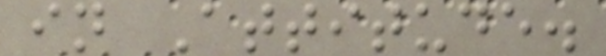in Attitude.
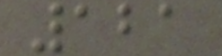121
